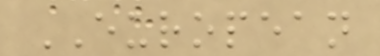EUROPEAN
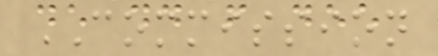COMMISSION
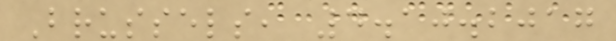Brussels, 4.10.2017
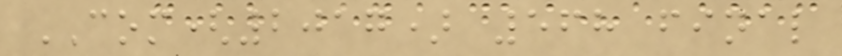COM(2017) 568 final
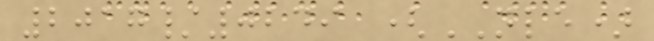2017/0249 (NLE)
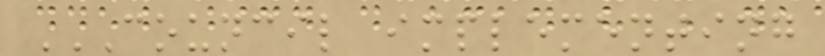COUNCIL IMPLEMENTING
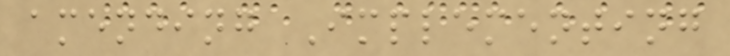amending Implementing
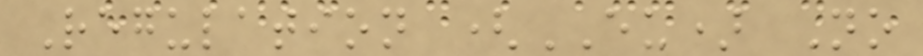Regulation (EU) No
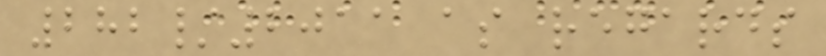282/2011 as regards
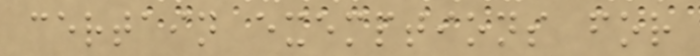certain exemptions for
